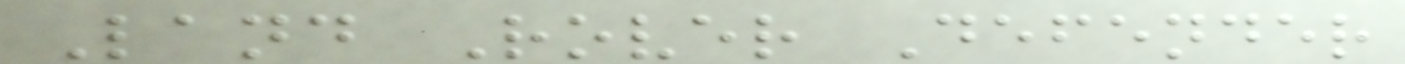Land Rover Defender
